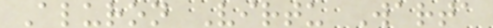Aluron Virtu Warta
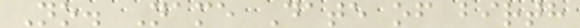No. Name Date of birth
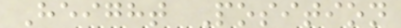Height Position
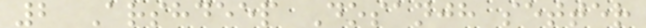2 Arshdeep Dosanjh setter
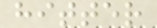hitter
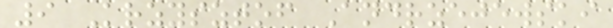9 Krzysztof Andrzejewski
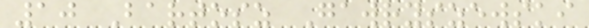10 Bartosz Gawryszewski
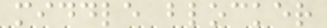middle blocker
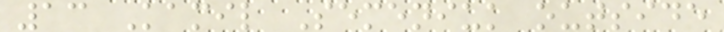13 Kamil Semeniuk outside
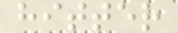hitter
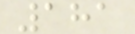181
